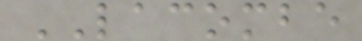LACOMBE
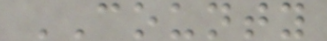COUNTY
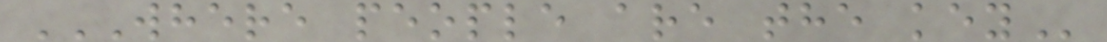WHERE PEOPLE ARE THE KEY
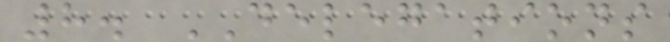8. DELEGATIONS
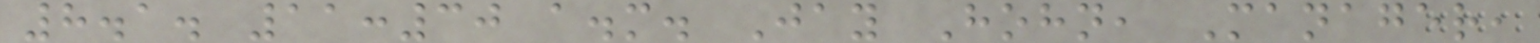8.1. 11:30 a.m. Jay Hohn, Manager,
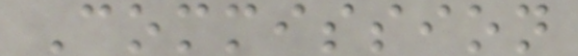Commission
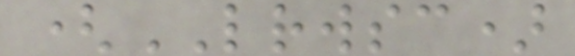(LRWSC)
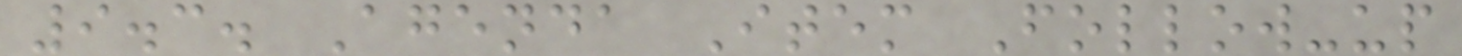9.3. Agenda Item Follow-up
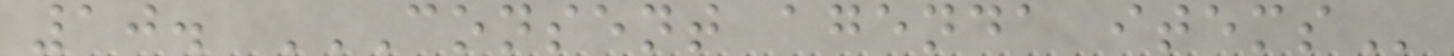10. CONSENT AGENDA ITEMS
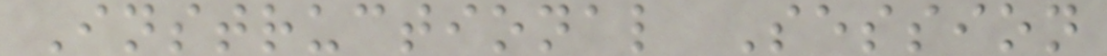Instructional Session
